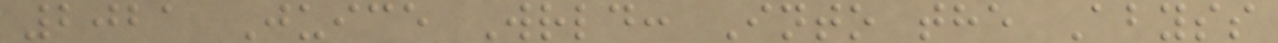2021 Juice Wrld: Into the Abyss
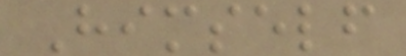Himself
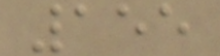155
